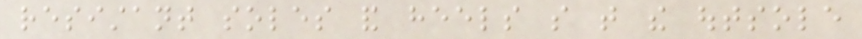resistant soles and heels so that the outsole
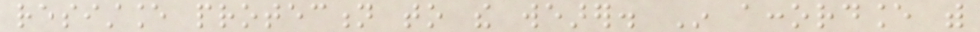resistance protection to the wearer. In accordance with
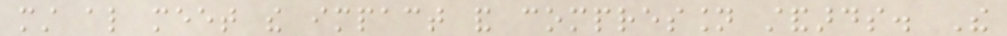must also meet the impact and compression standards. The
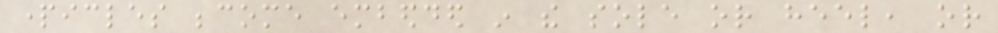particles become embedded in the sole or heel, or
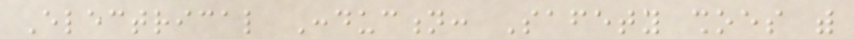Electrical Conduction: Safety shoes with
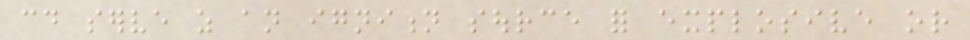could serve as an ignition source for explosive or
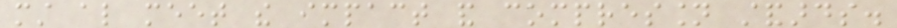must also meet the impact and compression standards.
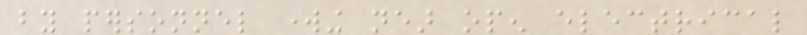by personnel working near open electrical
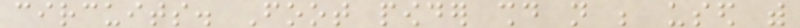circuits. Foot powder should not be used with
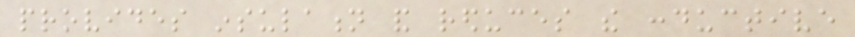provides insulation and reduces the conductive
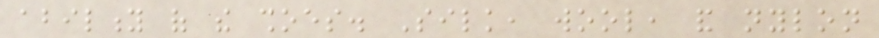ability of the shoes. Silk, wool, and nylon
